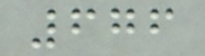676
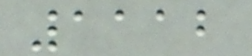1112
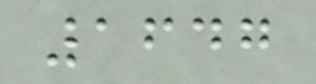1647
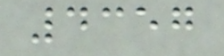4357
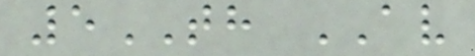5TH AV
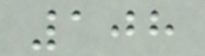108
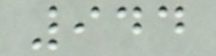944
